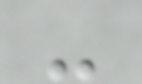-
